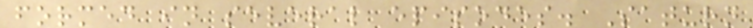formed in several episodes. Saturn
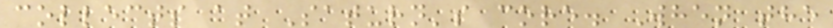collects at Saturn's core. When the
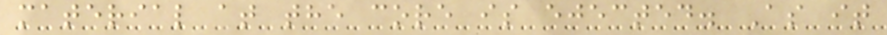material at the core is ejected. As it
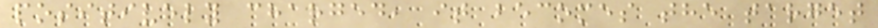positively charged, it becomes the target
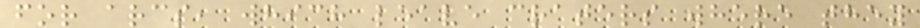for arcs, which leave craters where they
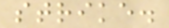strike.
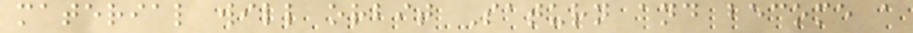material will orbit Saturn and become a
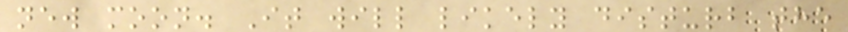new moon. It will likely disturb the
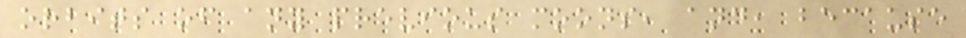orbits of any previous moons, and, because
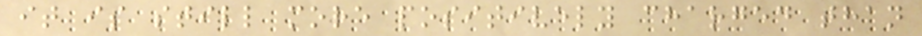it is still more positively charged than
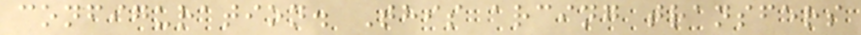configuration. This arcing transfers
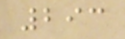293
